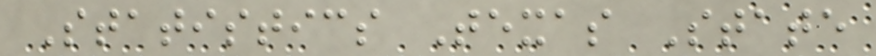Statistics Texas State
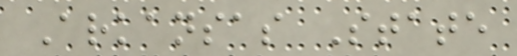Arkansas State
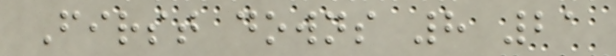First downs 8 21
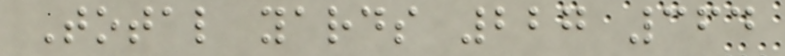Total yards 227 364
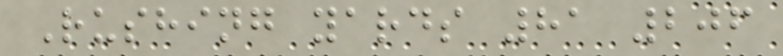Rushing yards 81 206
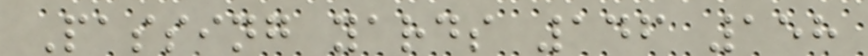Passing yards 146 158
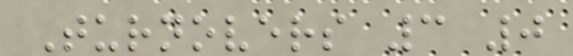Turnovers 3 0
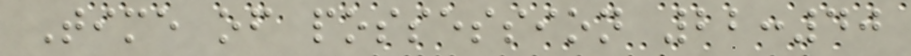Time of possession 22:40
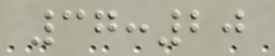37:20
